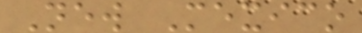New Mexico
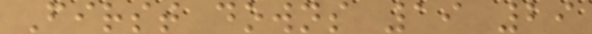First downs 19 29
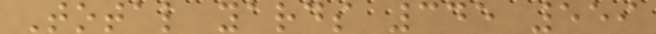Total yards 345 559
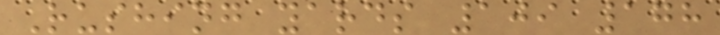Rushing yards 109 178
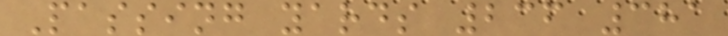Passing yards 236 381
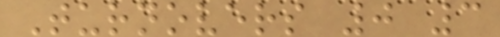Turnovers 0 3
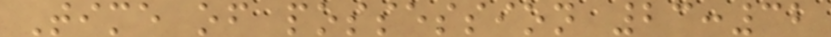Time of possession 23:32
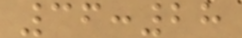36:28
